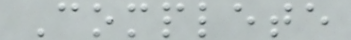Complete
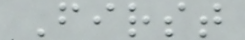First
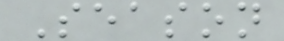Season
